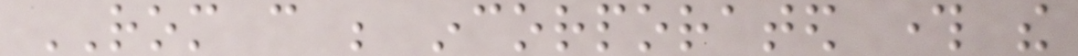ROM can be incorporated through the
